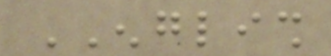ENGLISH
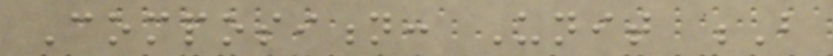Composition: Unit B
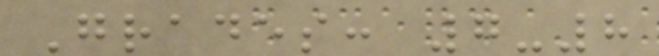Grades: 7-8
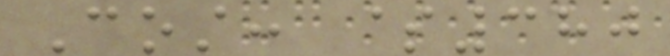Cost: $380
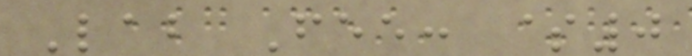Lab Fee: $0
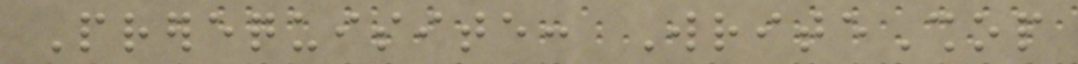Prerequisite: WriteShop
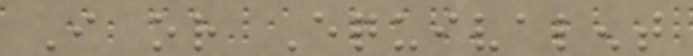I or Equivalent
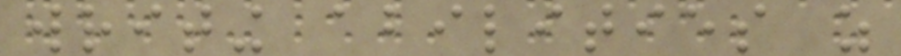writing abilities as
